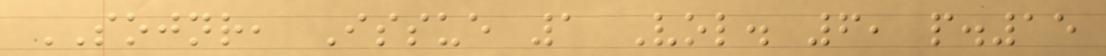SOJNR, Issue 1 Vol. 6, p.15
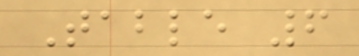Table 6
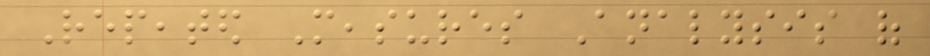Repeated Measures Analysis of
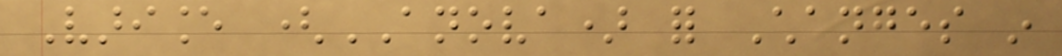Variance (ANOVA) for Changes in
